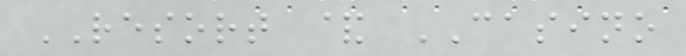RESORT & CASINO
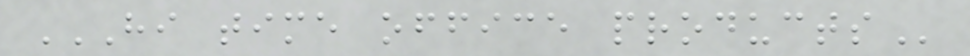HI TIME OFFICE PRODUCTS
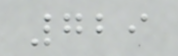729
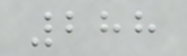288
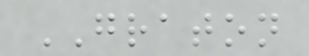GRATON
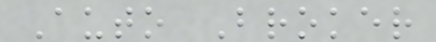Auto Broker
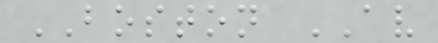BOSTON AV
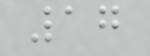17
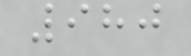980
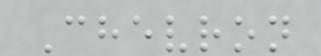Chevron
